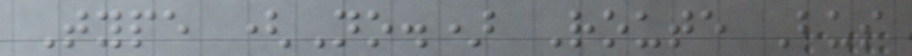Type (No.) Route Bus
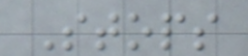Stops
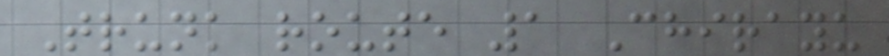Trunk route 1 Chirayu
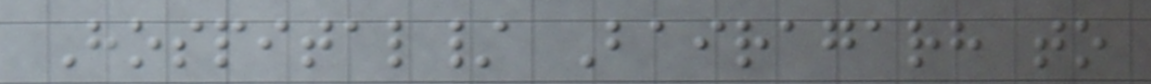Hospital/ Bairagarh to
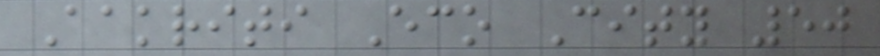Aakriti Eco City 50
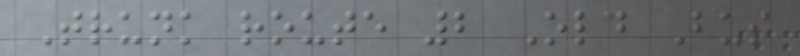Trunk route 2 Old Bus
